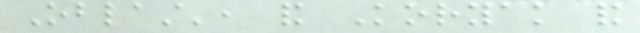Oblast', and Koryak and
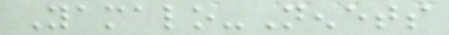Yamalo-Nenets
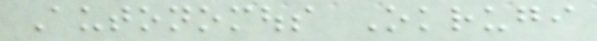Autonomous Okrugi
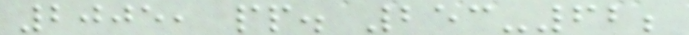2005, pp. 253-62;
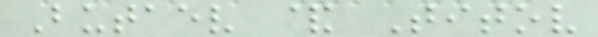Butaev & Titov
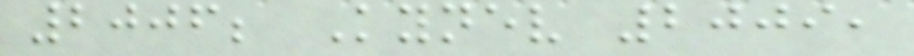2006; Kynev 2009,
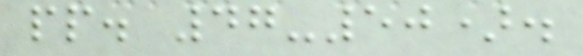pp. 47-50).
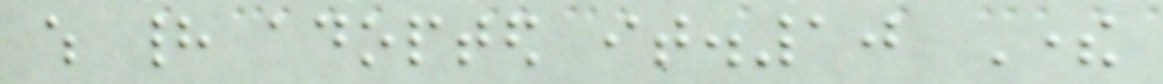which had adopted it.10 There
